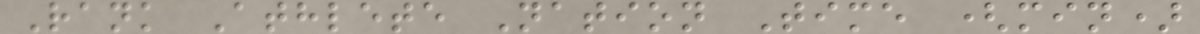Rank Athlete Nation Time (min)
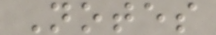Notes
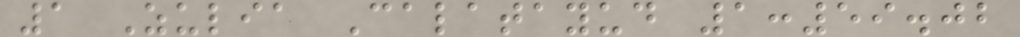1 Zulia Calatayud 1:59.02
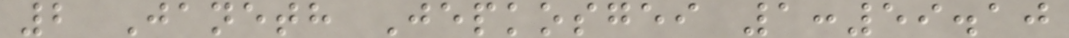2 Janeth Jepkosgei 1:59.10
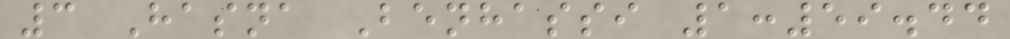3 Hasna Benhassi 1:59.44
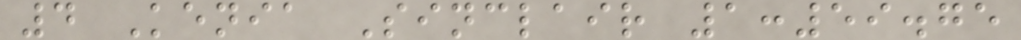4 Kenia Sinclair 1:59.75
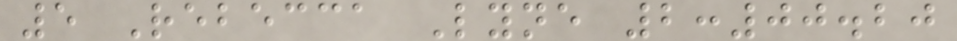5 Rebecca Lyne 2:00.20
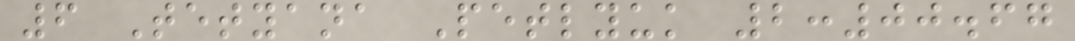6 Tetyana Petlyuk 2:00.67
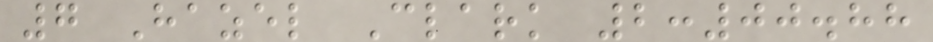7 Hazel Clark 2:00.88
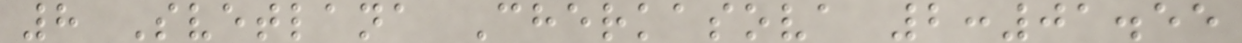8 Svetlana Cherkasova 2:01.55
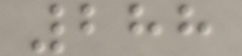288
